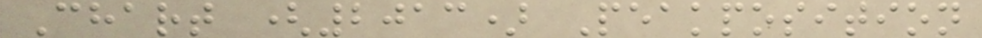Chart (2013) Peakposition
